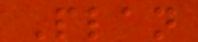Plan
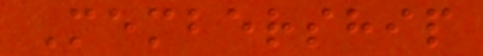Membership
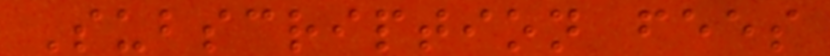Subscription fees
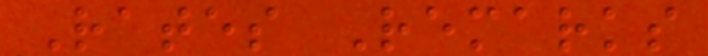Rates Remarks
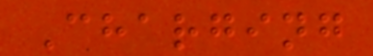Charging
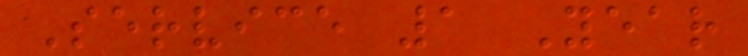Service 1 Year
